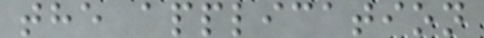the application
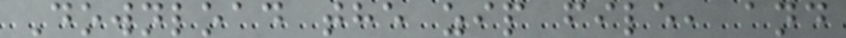Download the zip file, and
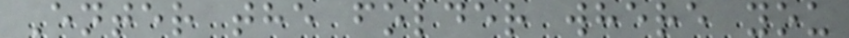Enter the folder where you
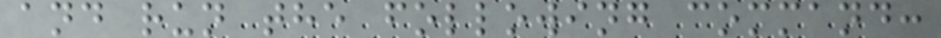and run the following command:
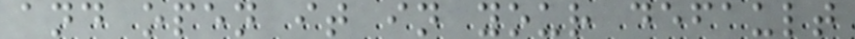and open it in your default
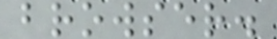browser.
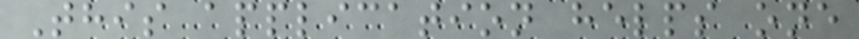This application helps one
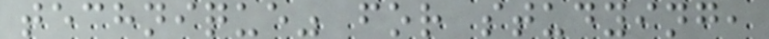technique" for studying,
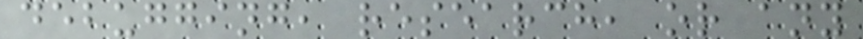debugging, research, or any
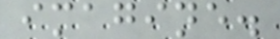imagine.
